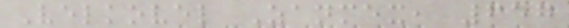Velkovel Zanmex, 657
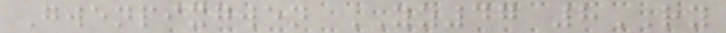Gwenpixgwen YZ47 8RY
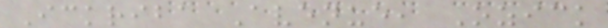Ickriba Avenue, Ozick
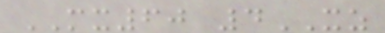MX60 4XZ
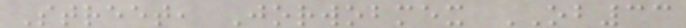Street, Jorwobmex OB33
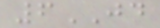6JD
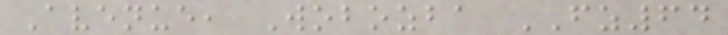Avenue, Wobozba FZ64
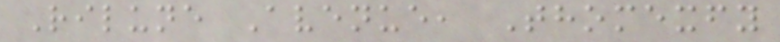Rilune Avenue, Thomexfy
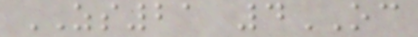ZS21 4OC
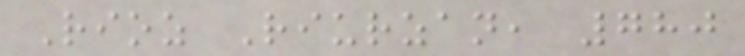Rioz Riurzan, 780
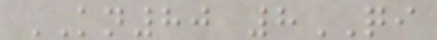KN80 8QI
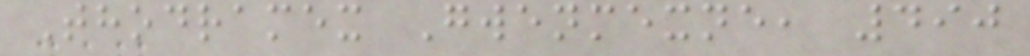Thodramex Gwenmexne, 490
